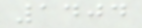1404
